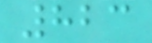823
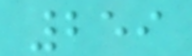259
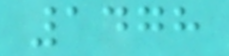1478
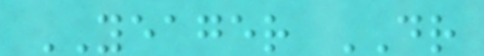YEAGER DR
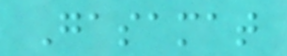Gasamat
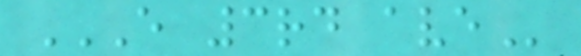E 3RD AVE
